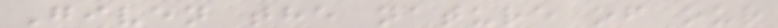Given the nature of our
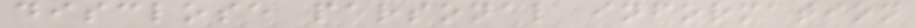disclose personal information
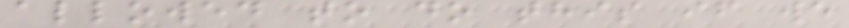allowed to do this if we
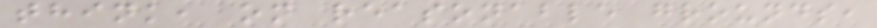think, on reasonable grounds,
